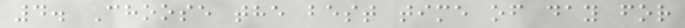4. Choose the best time of day for
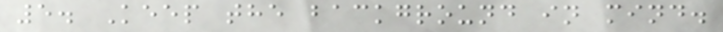5. Keep the background in mind.
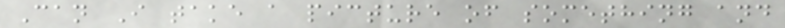Can I take a picture of something and
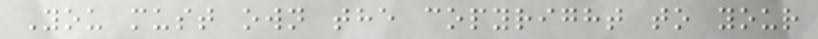You must own the copyright to your
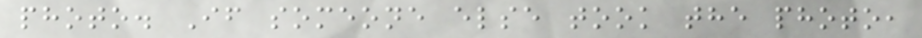photo. If someone else took the photo,
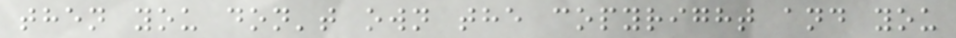then you don't own the copyright and you
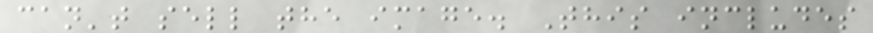can't sell the image. This includes
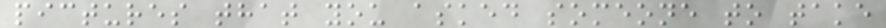pictures that you asked someone to take
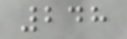248
